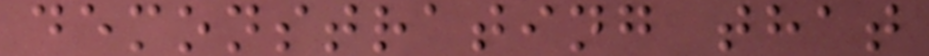demonstrating that
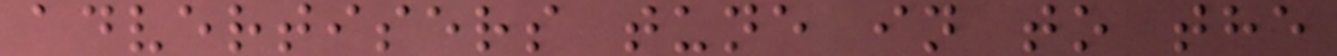advertisers tune in to the
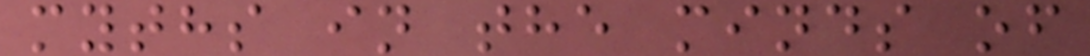myths in the minds of
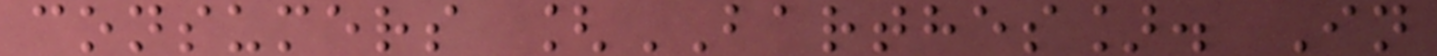consumers [BARTHES]. In
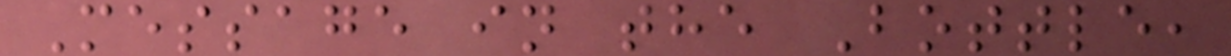Message in the Bottle,
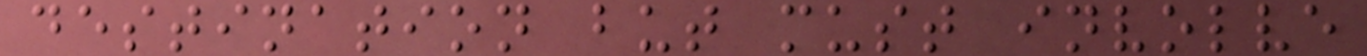destination but must involve
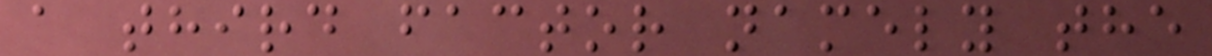a third factor namely the
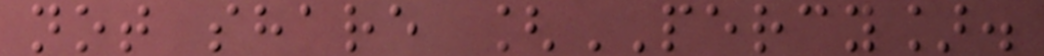not share [PERCY].
